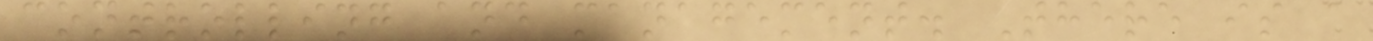controlling and management. There is a
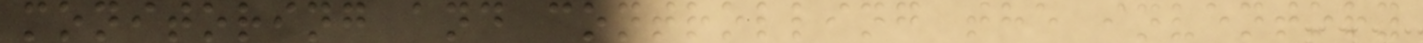monitoring and controlling the inventory
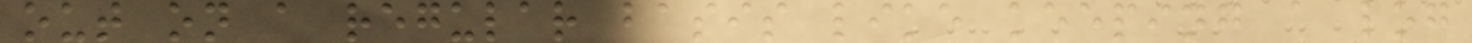out on a regular basis like keeping a log
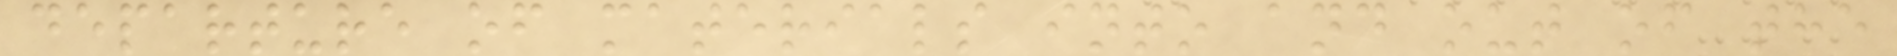departure of materials into and out of the
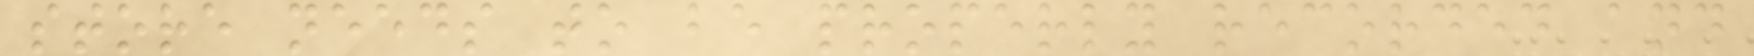store needs to be properly recorded and
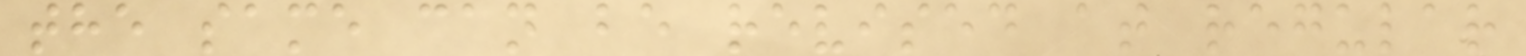the same can be revised at regular
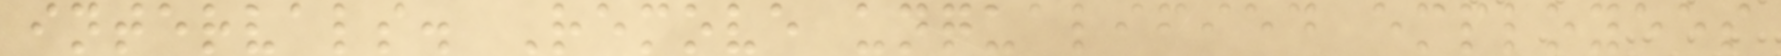intervals. Remove unqualified employees
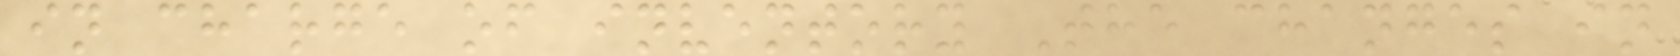in charge of inventory The changes in
